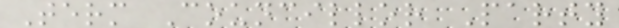Term Councillor Party
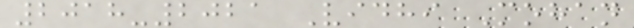2018-2021 Vidhi Mohan
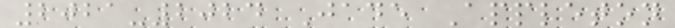2021-2024 Jade Appleton
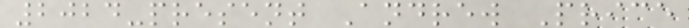2024-present Andrew Price
